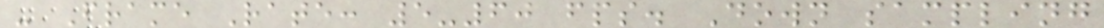- Frame Rate: 5-60 fps. Down sampling
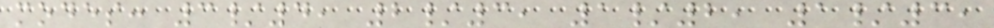modes: 3/4, 2/3, 1/2, 1/3,
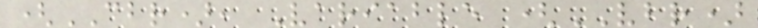(CBR), Variable (VBR)
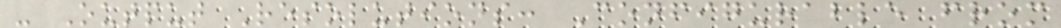- Output Resolutions: Configurable from
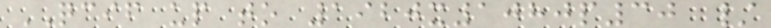QCIF up to 1920x1080p30 /
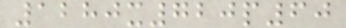1280x720p60
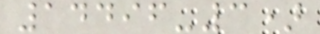14496-3)
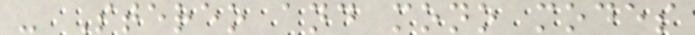- Stereo and mono modes
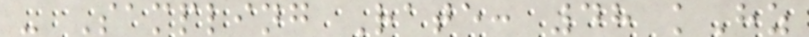- Sampling Rate: 48 kHz
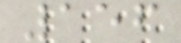156
